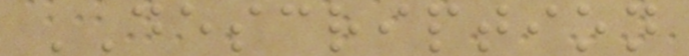DESCRIPTION
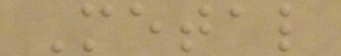Metal
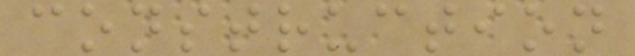construction
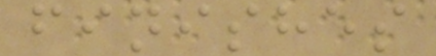finishes
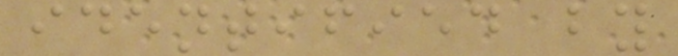identified by
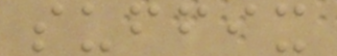suffix
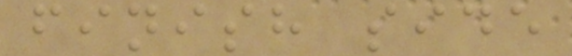finish side
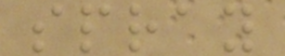spray
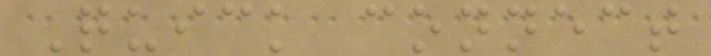Quick connect
